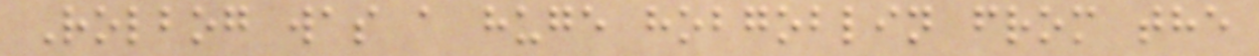Rolbog was a huge hobgoblin from the
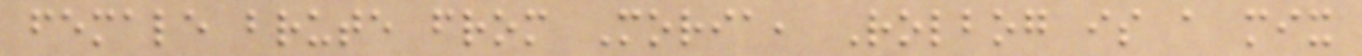female brute from Moria, Rolbog is a mix
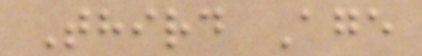Third Age
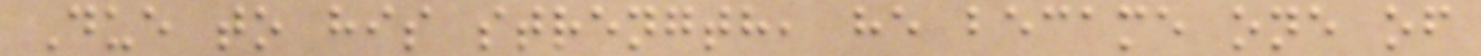Due to his strength, he became one of
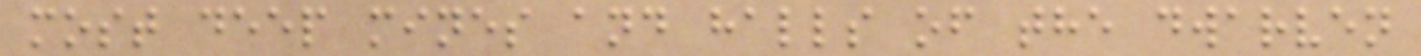most deep mines and halls of the dwarven
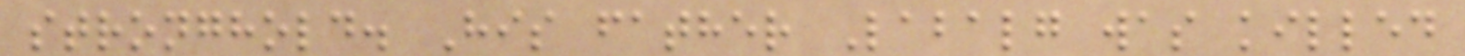stronghold. His father Labalg was killed
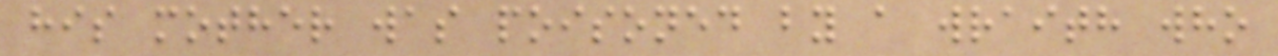his mother was poisoned by a wraith who
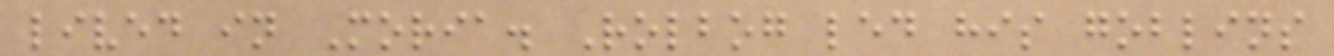lived in Moria. Rolbog led his goblins
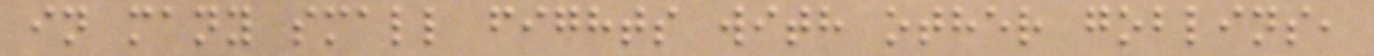in many small fights with other goblins,
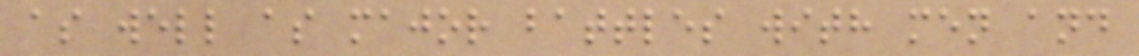as well as major battles with men and
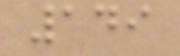149
